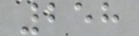258
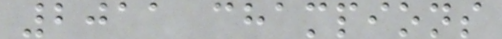2011 champions
